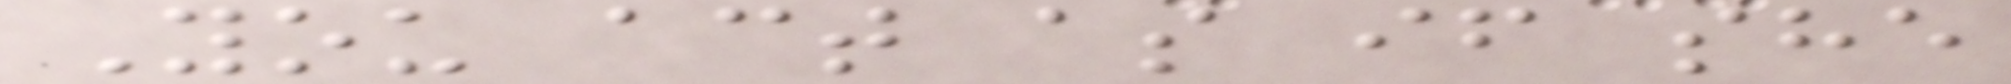You act as if she
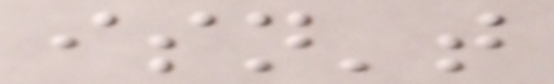isn't
